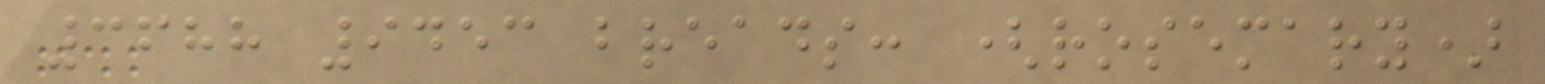3688 9453 breads: (rosemary)
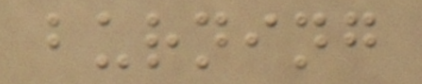burning
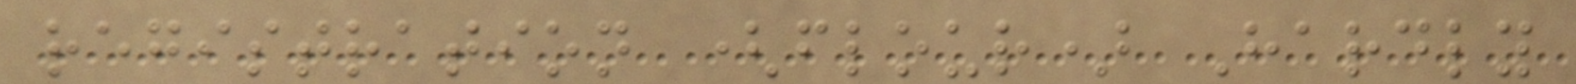registration (flour) Hardly
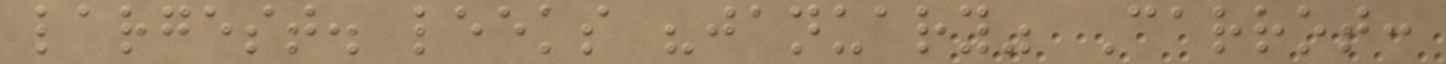largest. leeks "january" Carrot:
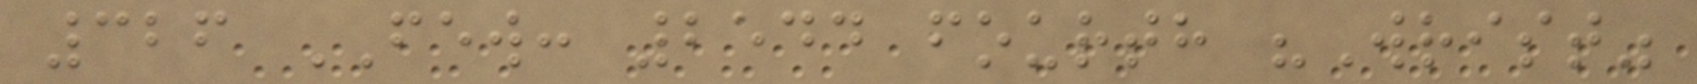326 FEW: 2544 fourth "Wrist"
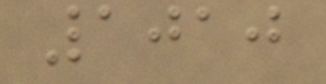1010
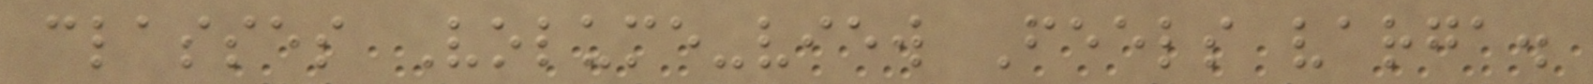classes Volume-view Feels varga.
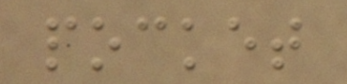pocket
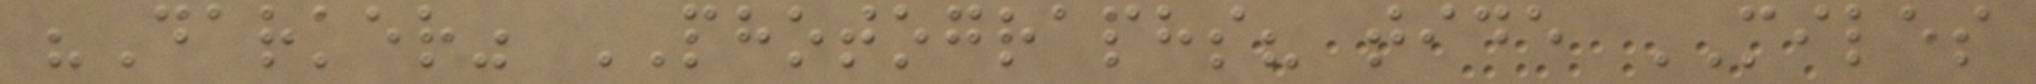"Darker" PHOTOGRAPHS? tide MILES
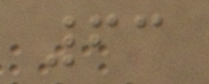63
